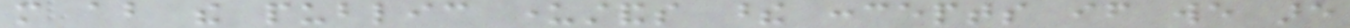more about the public understands these concepts if we are
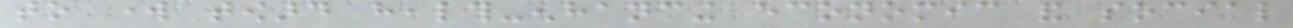to work toward health-enhancing economic and social
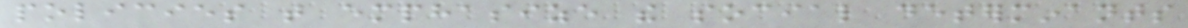policies that emphasize the social determinants
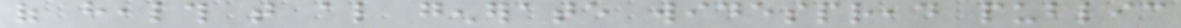of health that also generate widespread public
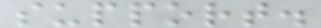support.
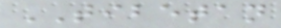TIBETAN
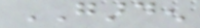GARDEN
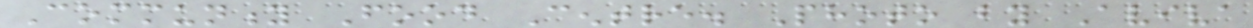Community Food Centre. Photo by Aviva
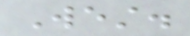West.
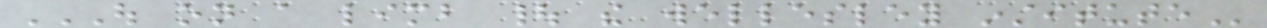OUT ON A LIMB | THE WELLESLEY INSTITUTE
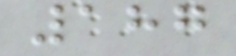187
